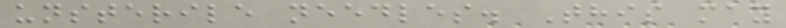unsterile needles. This may
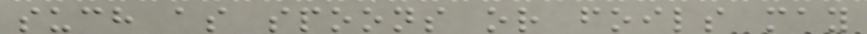such as spoons or foils may
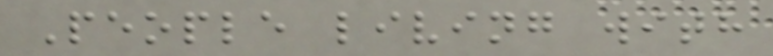People living with
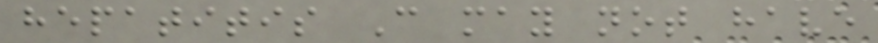hepatitis C may not have
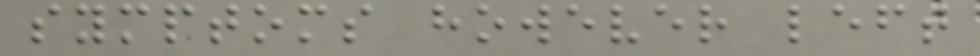symptoms however left
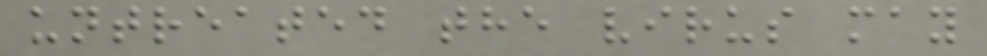untreated the virus may
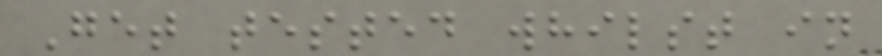Get tested whilst in
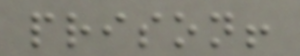prison!
